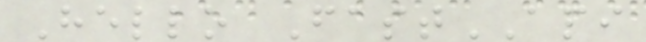Hello FastAPI
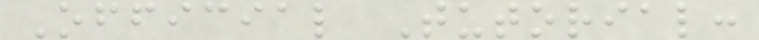Official Tutorial:
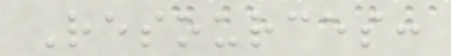Resources:
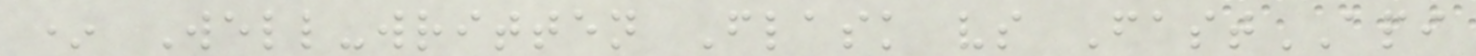* Well-written Flask vs FastAPI
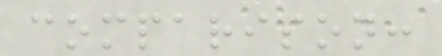comparison:
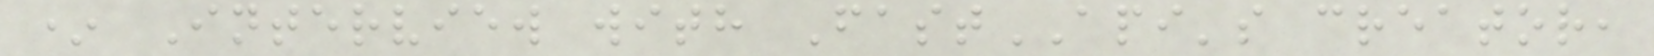* Interview with FastAPI's creator,
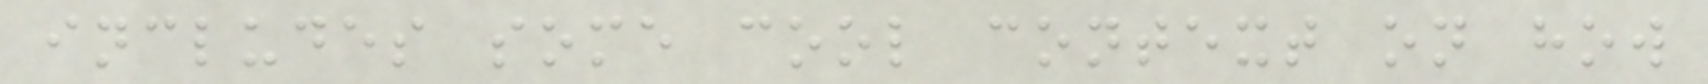includes some cool context on how
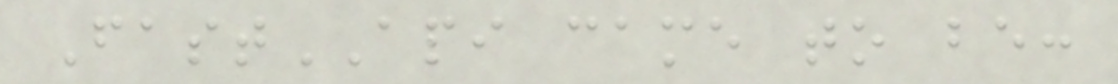FastAPI came to be:
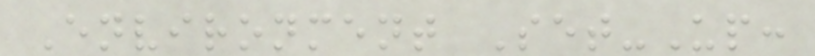Environment Set-Up:
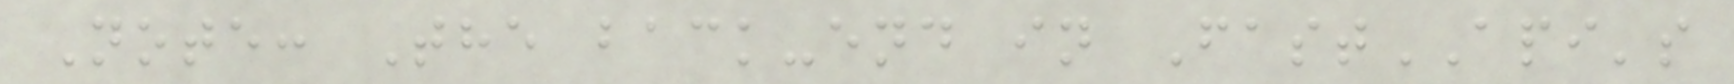Note: The back-end in FastAPI's
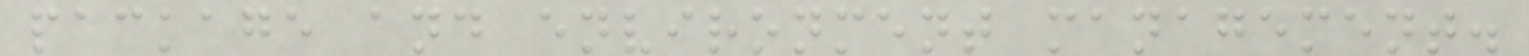package and environment management.
